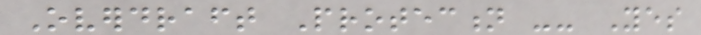Overdraft Protection -- Yes
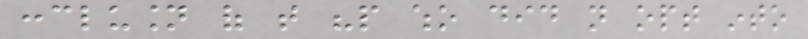conclusion of that "people who did not opt into
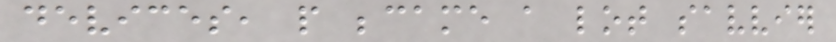devices, people became a lot savvier
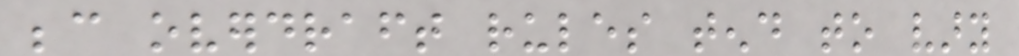because overdraft rules tend to vary
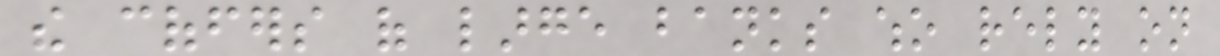the coffers of large banks who rely on
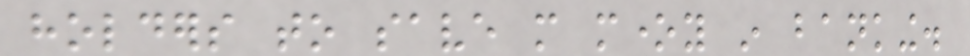holders to save more money in banking.
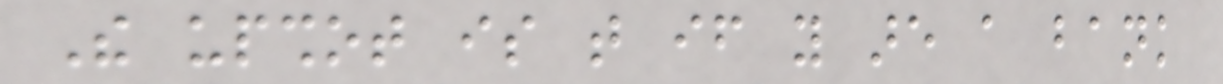The upshot is that if you are a bank
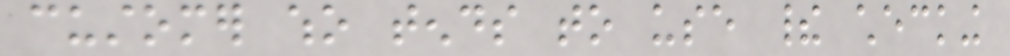customer who tends to use their checking
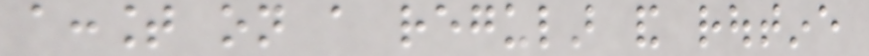account on a regular and routine
